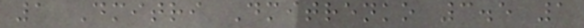1 Dmitri Dmitrenko 3.5 1
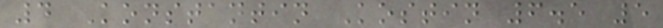4 Konstantin Kostin 6.5 5
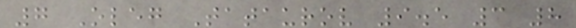7 Oleg Tataurov 9.5 3 8
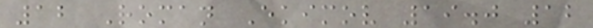12 Roman Ekimov 19.0 12
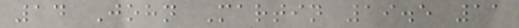14 John Martin 19.5 11
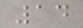14
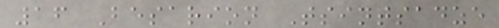16 Besarion Tsintsadze
